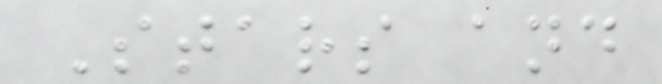Stars and
